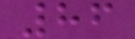86
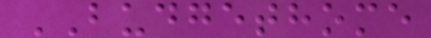BUDGETHOME
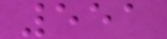551
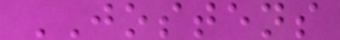JOSTENS
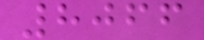8066
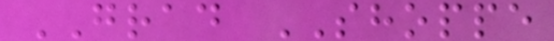GRAD SHOPPE
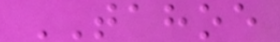TAHOE
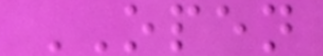OPEN
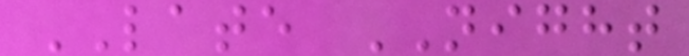LATE NIGHT
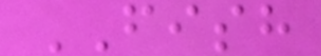FISH
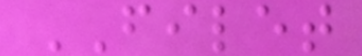FILET
